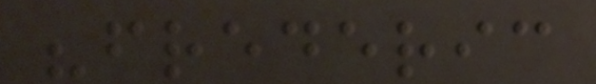"frederic
